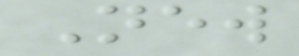New
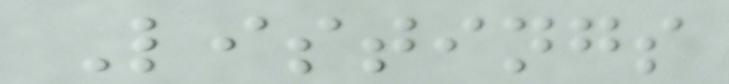Listings
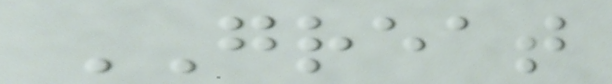GREAT
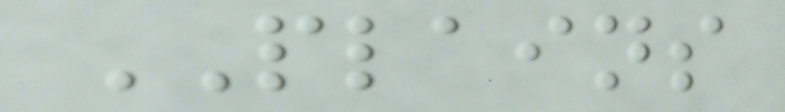PLAINS
